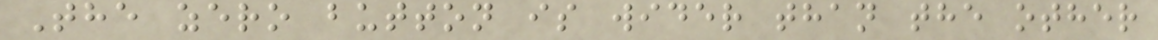The zero button is wider than the other
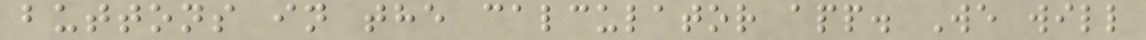buttons in the calculator app. We will
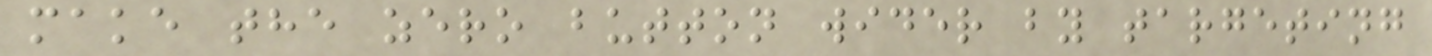make the zero button wider by targeting
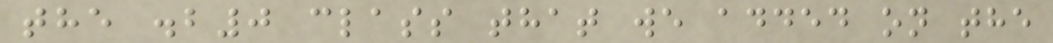the .b0 class that we added on the
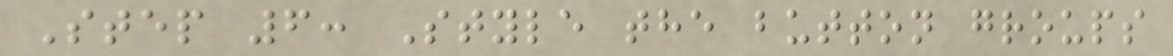Step 6: Style the button groups
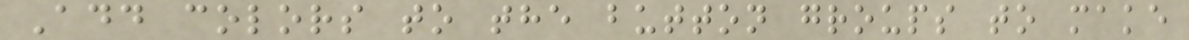Add colors to the button groups to make
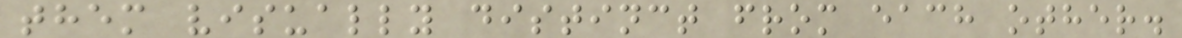them visually distinct from each other.
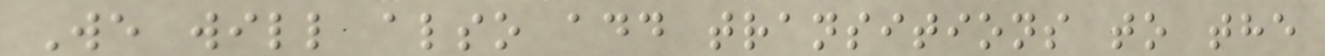We will also add transitions to the
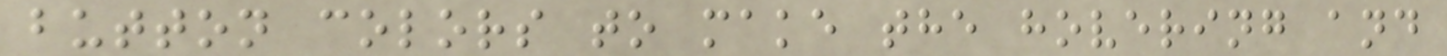button colors to make the hovering and
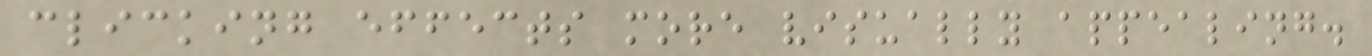clicking effects more visually appealing.
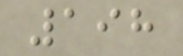198
